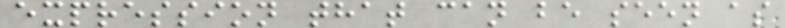expression that can be seen as
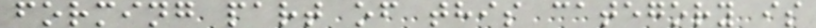forming part of this category is
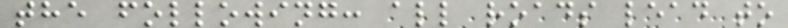the following: all roads lead to
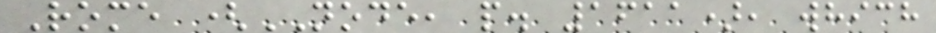Rome (NODE, p. 1611), which
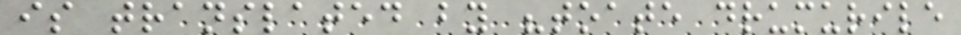is translated by "toate drumurile
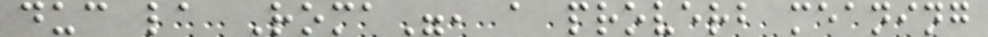duc la Roma", a proverb meaning
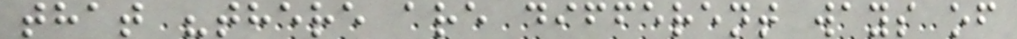that "there are different ways of
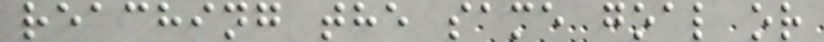reaching the same goal or
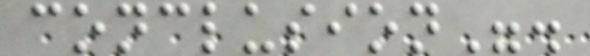conclusion".
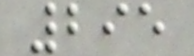295
